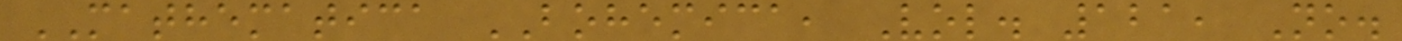MATHEMATICA BOHEMICA, Vol. 121, No.
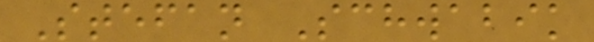Stefan Schwabik
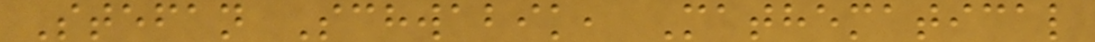Stefan Schwabik, Mathematical
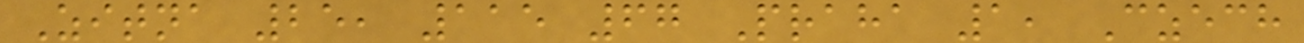Zitna 25, 115 67 Praha 1, Czech
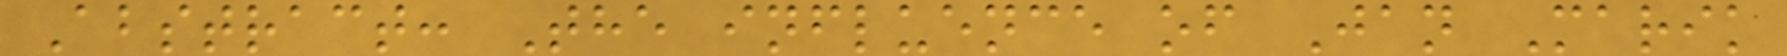Abstract: The influence of Jan Marik
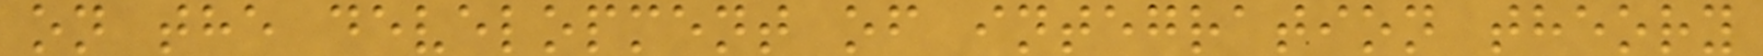on the development of integration theory
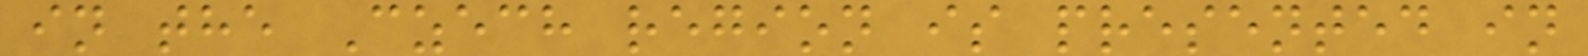in the Czech region is presented in
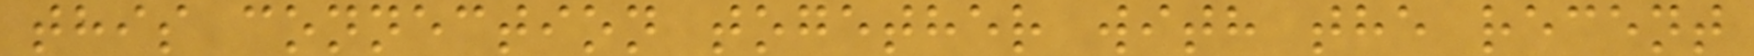this connection together with the recent
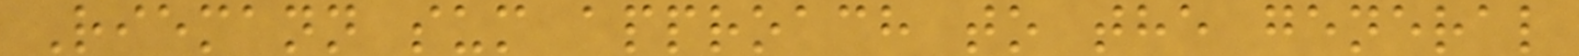Riemann sum approach to the general
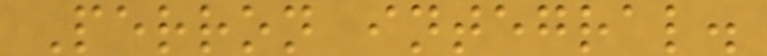Perron integral.
